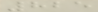825
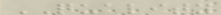QUALITY
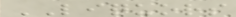LIQUORS
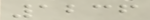1236
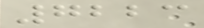7223
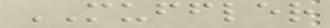MUFFLER
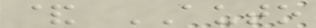& AUTO
